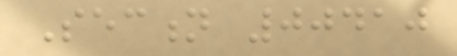Section 00410
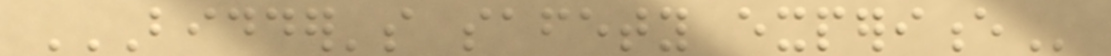BIDDER'S SAFETY EXPERIENCE
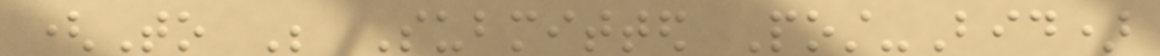(To Be Submitted Post-Bid)
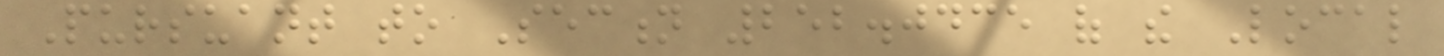Pursuant to Section 252.0435 of the Local
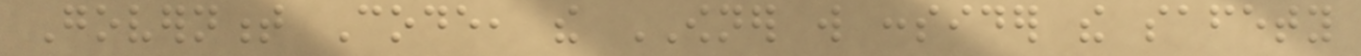Government Code, the OWNER will consider the safety
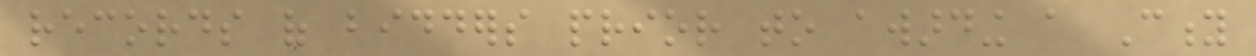records of bidders prior to awarding a City
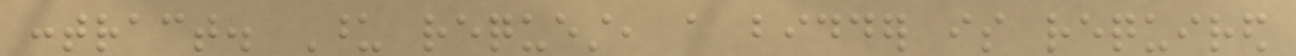contract. Upon request, a bidder is required
